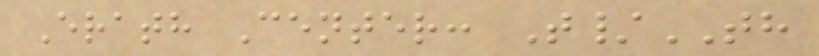Erath Center: T/TH
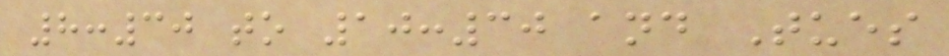8:30 to 10:30 and Tues
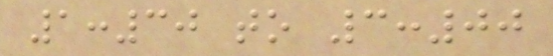1:30 to 3:00
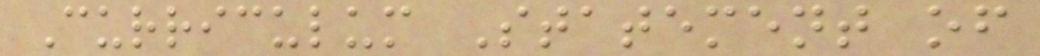Curriculum Statement of
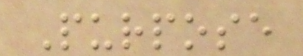Purpose
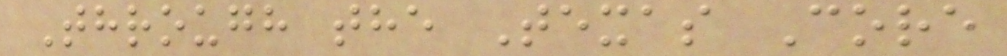Through the Texas Core
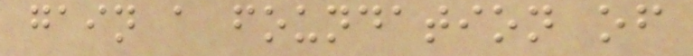gain a foundation of
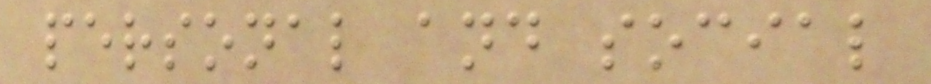personal and social
